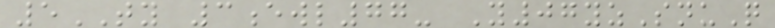5TY 3ewl77- Y07yzSnuQ
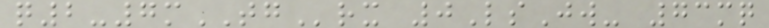q2-7mTGrx 0LsJw- 73mq
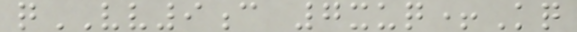qVV9c 7xuq+Kq
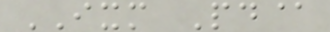IXM Pd@
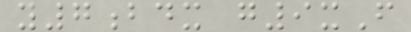y7bdx g9xF
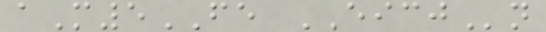aM5FE EICJn
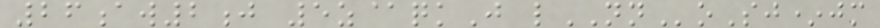26aw2j 5z@qkJ lNNoSj*jm
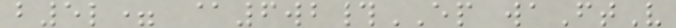b5l= @6wb#EP waFtV
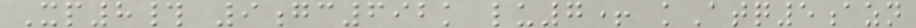Xp8# 9gc692k lu7+ kAtq5azn
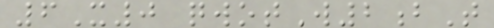6X0 qwotW2bT
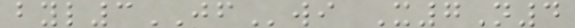byl3JFwi X7N4
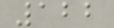122
